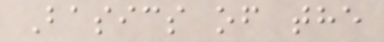Basics of the
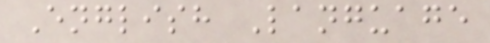English Language
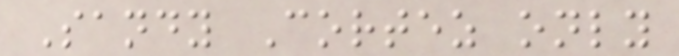Sandy Cortez only
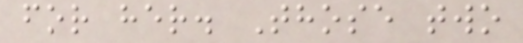for her. Those two
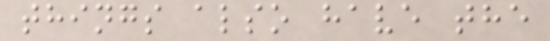things also have the
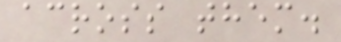across them.
